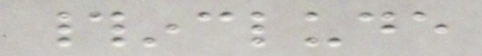#include
